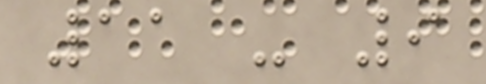11 - 9
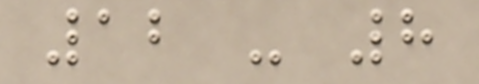12 - 8
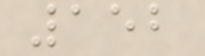152
